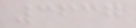3637
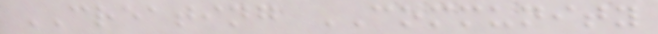CREATING COMMUNITY
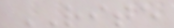RITE
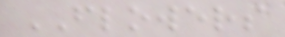FLOWERS
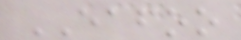EAFOO
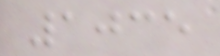1035
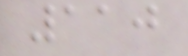110
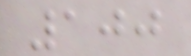100
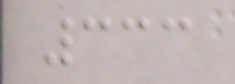333
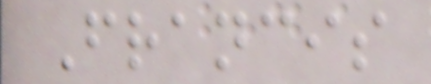Francis
